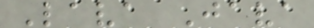Lava Java
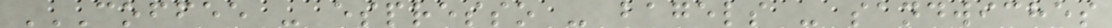COFFEE - ESPRESSO - BAGELS - SANDWICHES
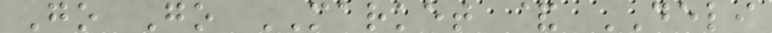Go Go MARKET & DELI
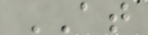AT
